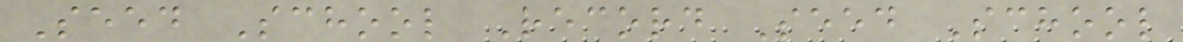Seed School Record Seed School
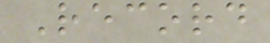Record
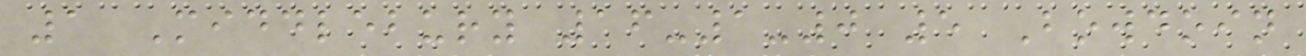1 Middlebury 16-1-0 5 Bowdoin
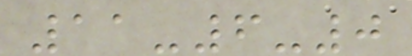11-6-0
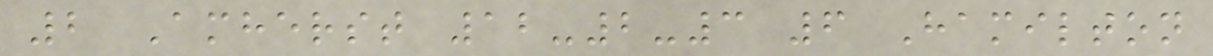2 Amherst 12-2-3 6 Hamilton
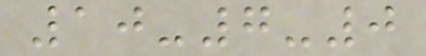10-7-0
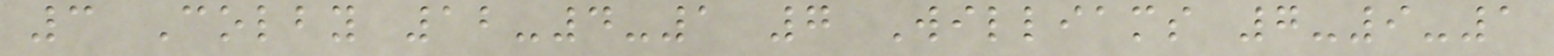3 Colby 12-4-1 7 Williams 7-9-1
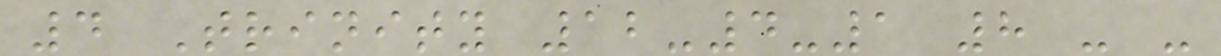4 Trinity 12-4-1 8 - -
